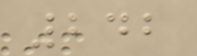242
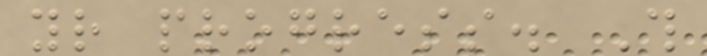your progress. This
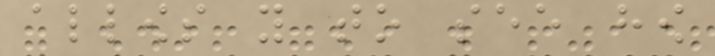allows you to see how
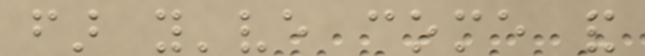far you've come and
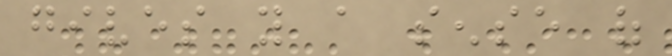gives you a sense of
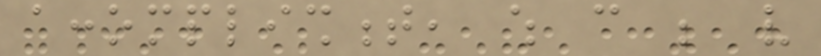accomplishment, which can be very
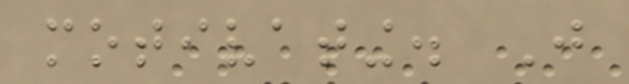motivating. Just
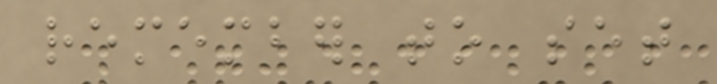remember to set
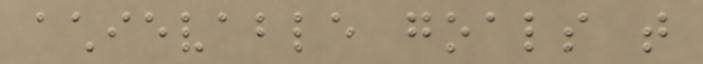achievable goals that
